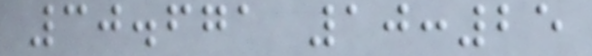30.671 10:25
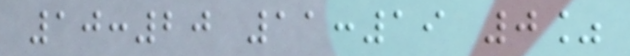10:20 11:19 0%
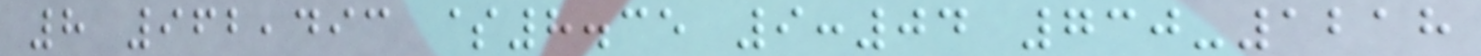8 962,493 $8.35 9:04 730-1218
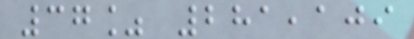37% 281,109
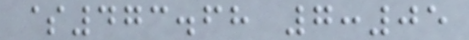$473.68 7:05
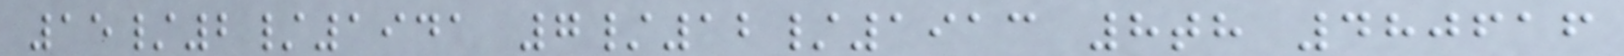15/2/1941 7/12/1913 8th 480616
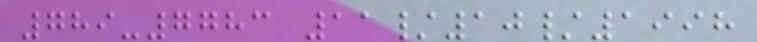789-7783 11/10/1998
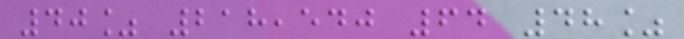40% 218,540 64 48%
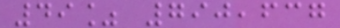49% 790,637
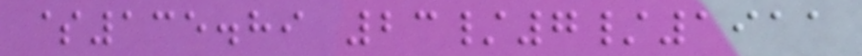$135.89 23/7/1911
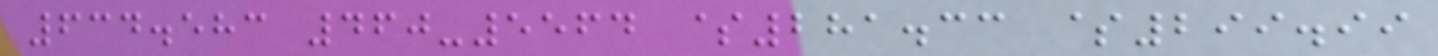634.583 460-5564 $281.33 $299.99
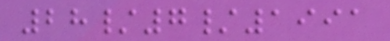28/7/1991
